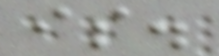is.
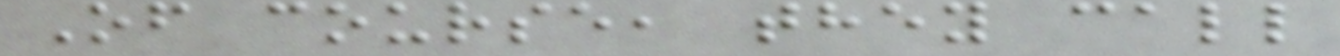Of course, they call
